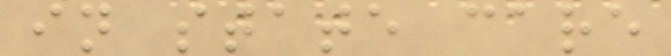in state care
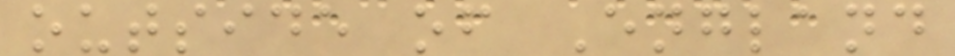outside of England
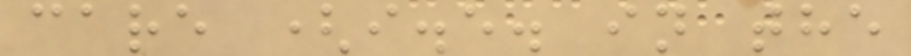care (i.e. in the
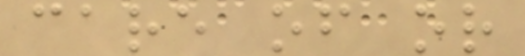care of or
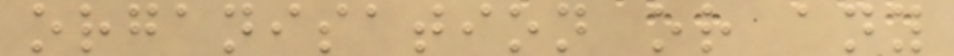organisation or any
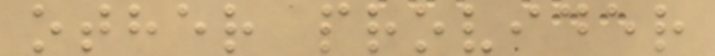other provider
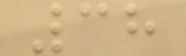38
